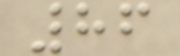86
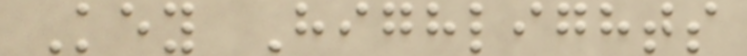Key Highlights
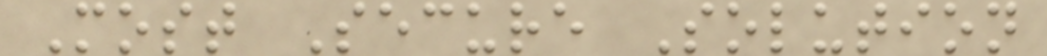Most Secure Solution
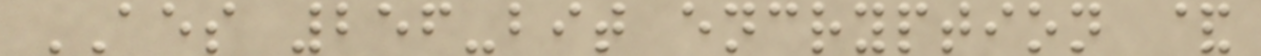AES 256-bit encryption &
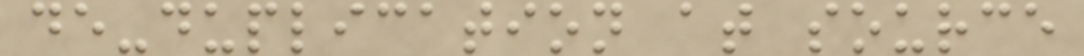de-duplication at source
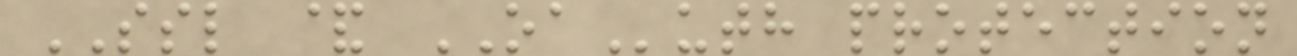SSL & OAuth protection
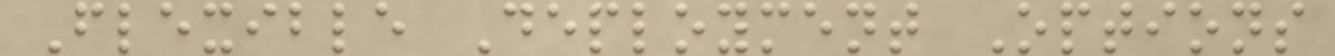Flexible Deployment Options
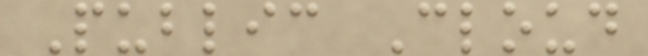Public Cloud
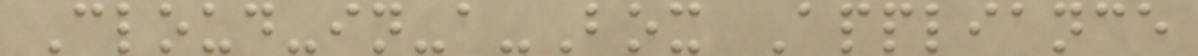Cloud-in-a-Box Appliance
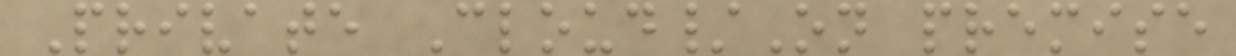Private Cloud/On premise
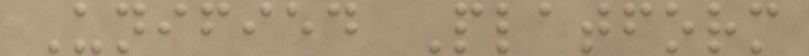Unified Platform
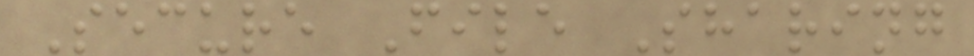Secure File Sharing
